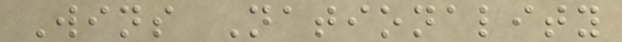Wins Nationality
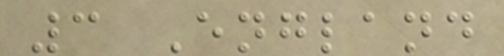3 England
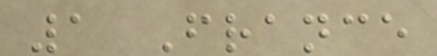1 France
